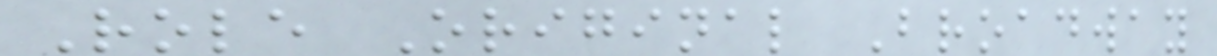Role Original Broadway
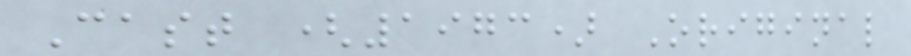Cast (1973) Original
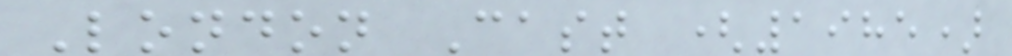London Cast (1985)
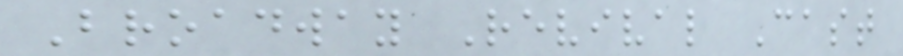Broadway Revival Cast
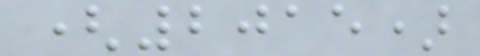(2015)
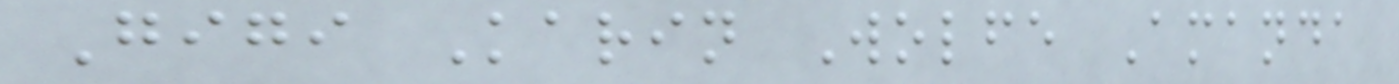Gigi Karin Wolfe Amanda
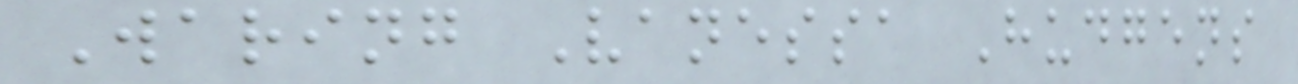Waring Vanessa Hudgens
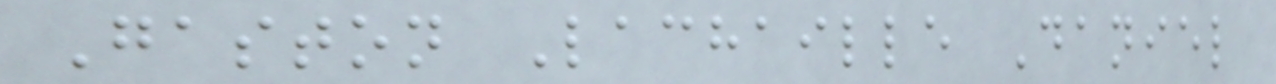Gaston Lachaille Daniel
